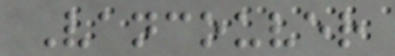Vancouver
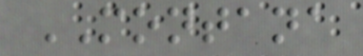MONTANA
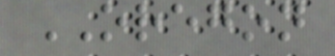OREGON
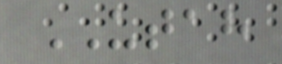UTAH
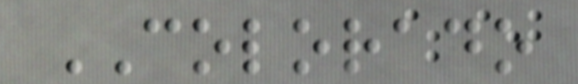COLORADO
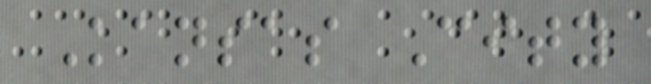Kansas City
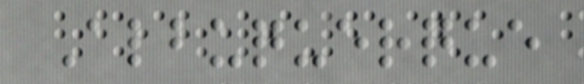Albuquerque
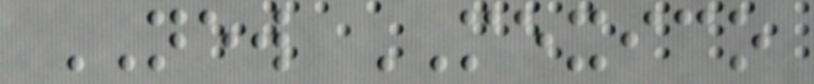NEW MEXICO
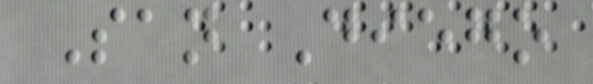San Diego
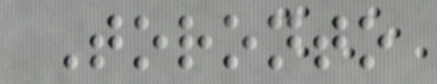Toronto
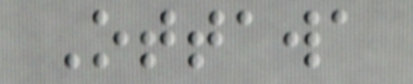Ottawa
